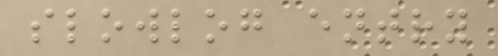slowlog entry
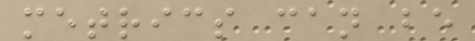metrics can be
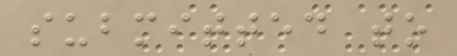submitted to
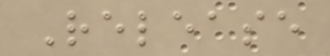Release
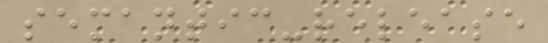semantic-release
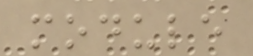module
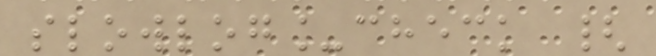slowlog_check {
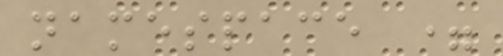namespace =
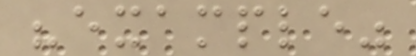"example"
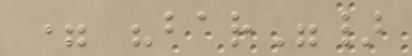= "bar"}
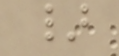}
